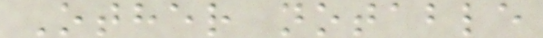Other notable
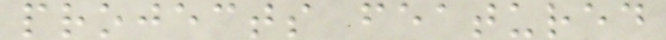projects featured
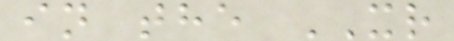in the XR
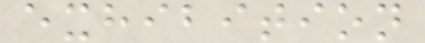exhibition
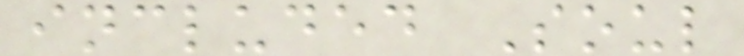included Soul
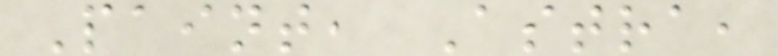Paint, Astra,
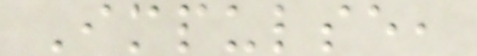Impulse,
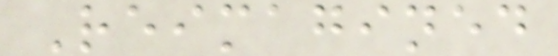Reimagined
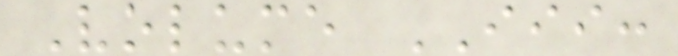Volume III:
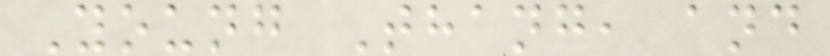Young Thang, and
